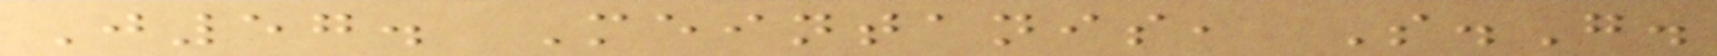J57. Meintanis, S.G.
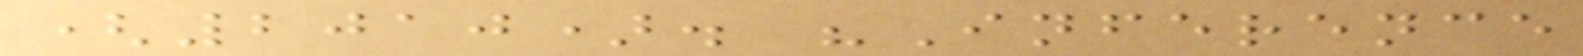(2010). "Inference
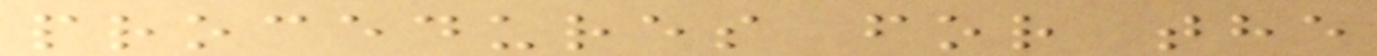procedures for the
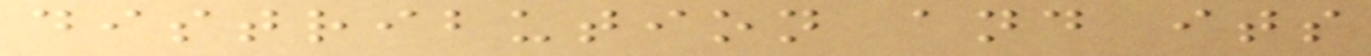distribution and its
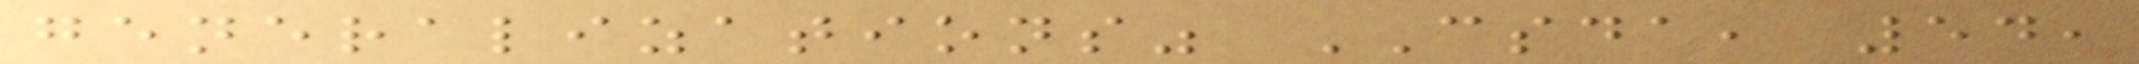generalizations" CSDA, 54,
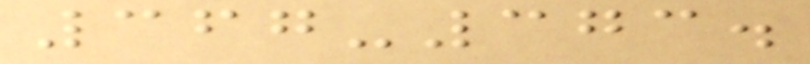367-373.
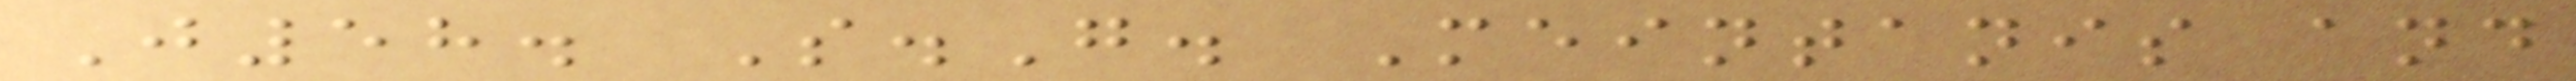J58. S.G. Meintanis and
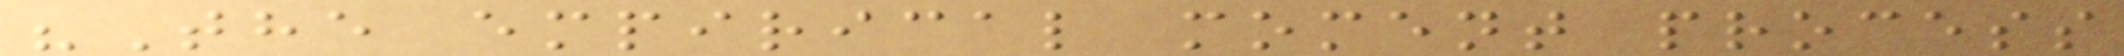"The empirical moment process
